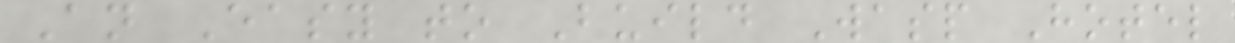An Easy to Build Wasp Hotel
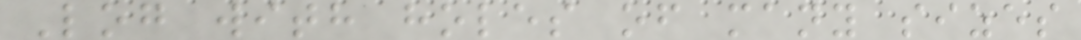Log with holes of many sizes
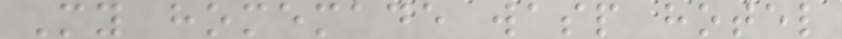My homemade wasp hotel
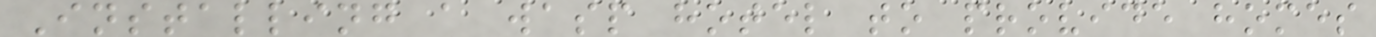Installing a wasp hotel to provide homes
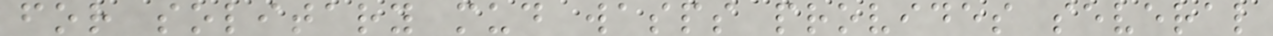for solitary mud wasps provides several
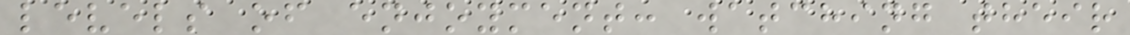levels of enjoyment: watching their
